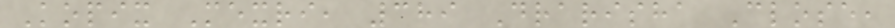Kopix Mexri, 389 Drarisha Close,
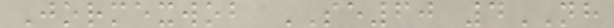Jormexwob SE60 4NH
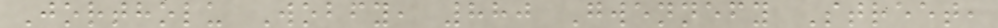Jortholu Wobfy, 880 Gwennefy Street,
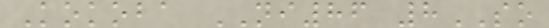Kokoba NI86 8SO
